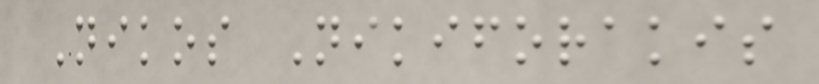Nikos Nikiforakis
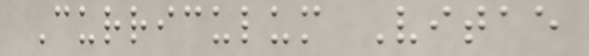Curriculum Vitae
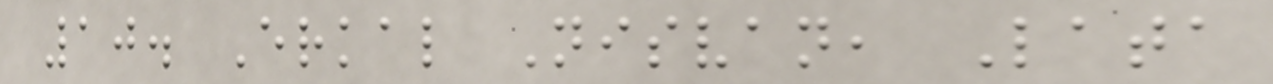10. Erkal Nisvan, Lata
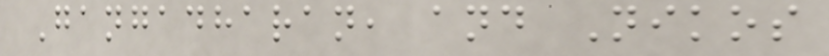Gangadharan, and Nikos
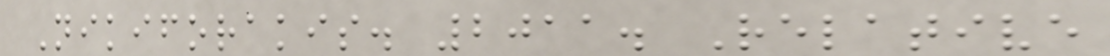Nikiforakis. 2011. Relative
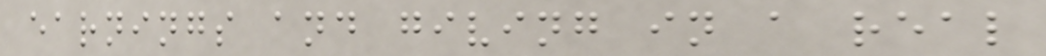earnings and giving in a real
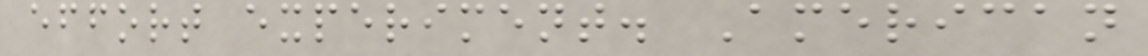effort experiment. American
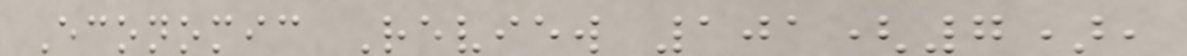Economic Review 101(7),
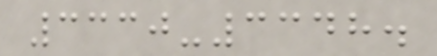3330-3348.
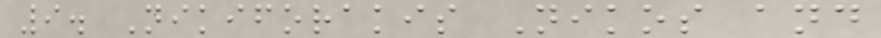9. Nikiforakis Nikos and
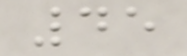45
